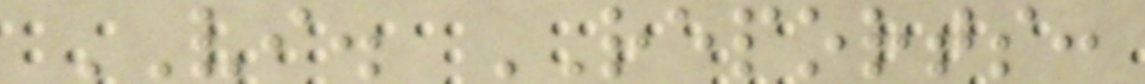VI. REPORTS:
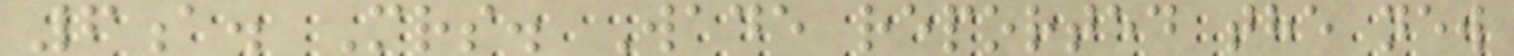6a. Mrs. Wade reported the new
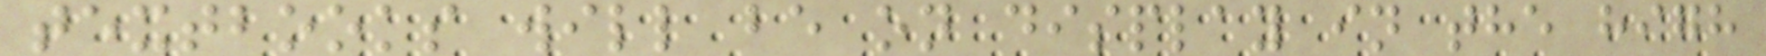textbooks will be on display in the high
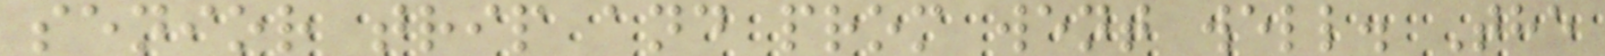senior trip and prom went well. The
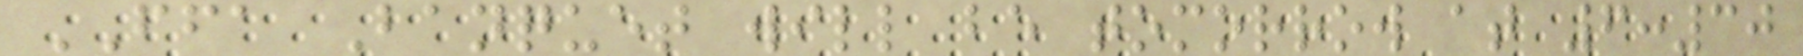FFA Banquet will be tomorrow at 6:30
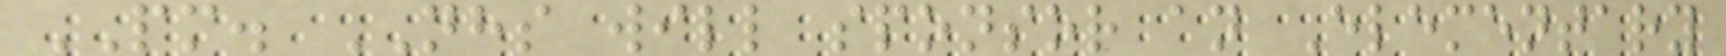PM. NHS will sponsor an Elementary
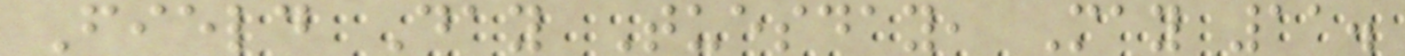Field Day Tuesday, May 11.
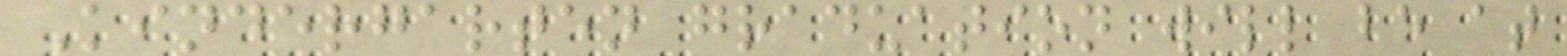Kindergarten graduation will be at
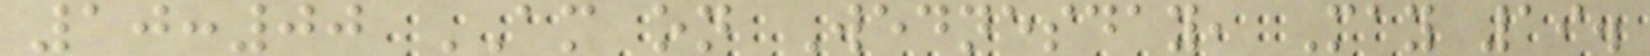10:00 AM on Wednesday, May 19.
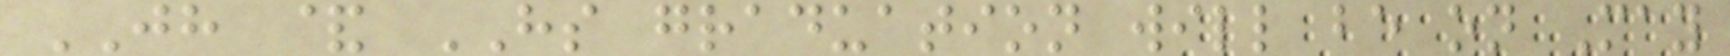JH & HS graduation will be on May
